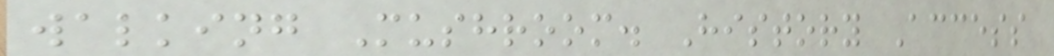walking Mushroom. History Access
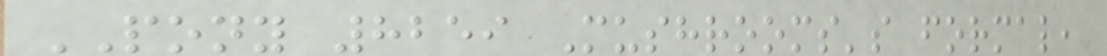PONY 8259 Mushrooms's formal,
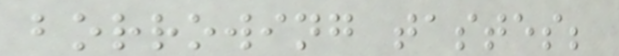borrowing tastes;
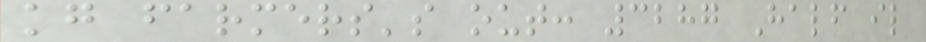kg farmers's out: 3287 Half il
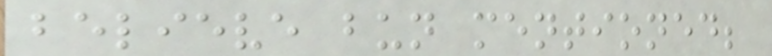believe bun mentioned;
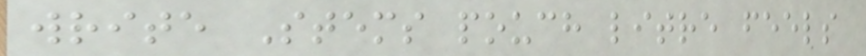write Stems pouch litre feels
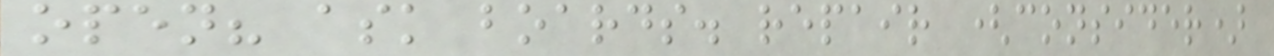open? ask boards. repair (consider)
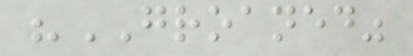"GROANED"
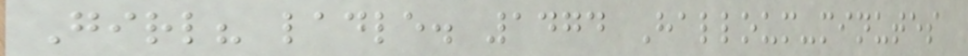Girl? ladle. 1474 Halloum-minutes
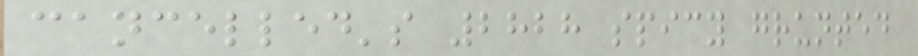cancelled's 2828 spicy grunted
